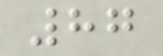87
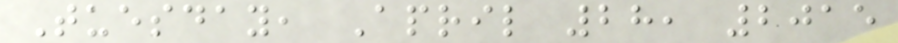Tuesday, April 28, 2015
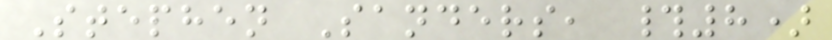Stephen Sanders, #8)
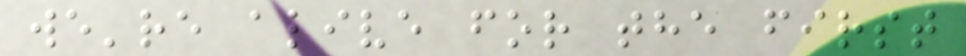we're alive for the first
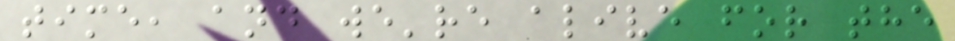time, and we're alive for the
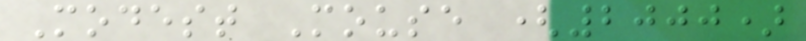Modest Mouse (2000)
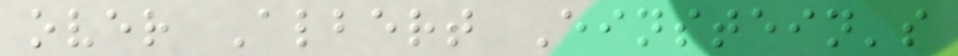over Albert Einstein's
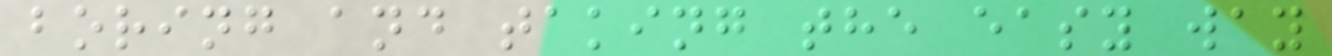boring and taking the easy way
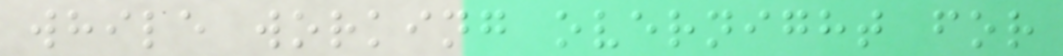while working overnight for
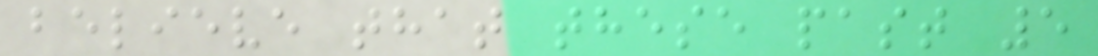believe that these past 5
